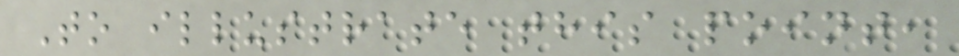To illustrate this point,
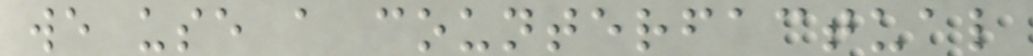we use a counterfactual
